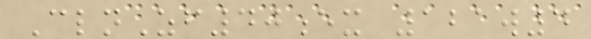ClnZf40ex 121w4
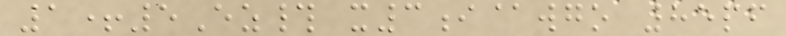1+5Ez# x3i@wgo 85pf
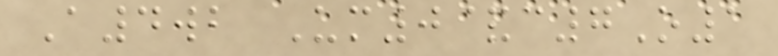A4wb Um0&c7O1
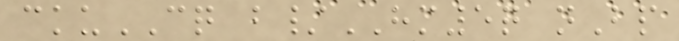ckuCQ b/HM5q nBp
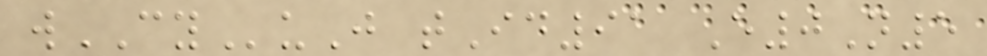wCYuJ tId91 E0N5
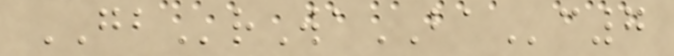GBrWaBAc7
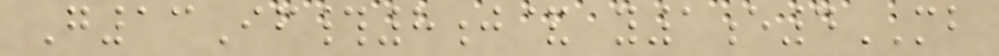G13If#8j& y1e4MB
